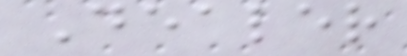Dealer
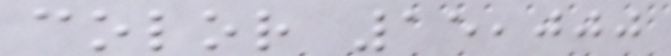color 15,000
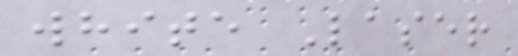white Laser
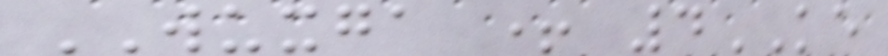WUXGA + 4KE
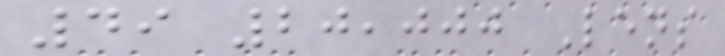49 20,000 Lens
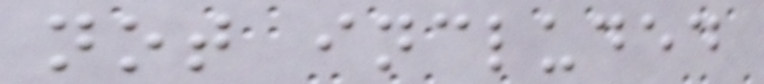not included
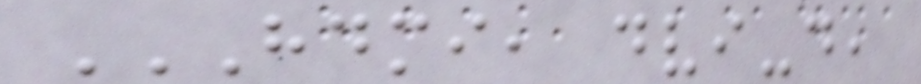HDMI, DVI-D,
